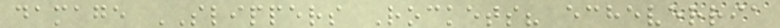damage SLIPPERS Rockets? echeverria
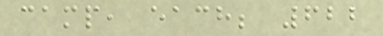camp, each; 622
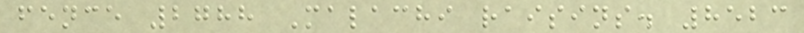fence 2788 Malachi raisins. 8523
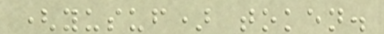(yusuf) token.
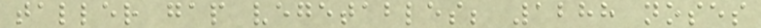taller gap vegetables; 1288 noses
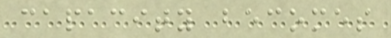capacity becomes
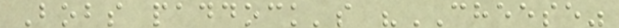Bobs paddock's "CHEESE"
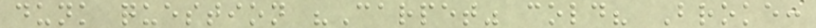dunk question "Carpet" cold? Broke:
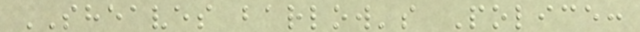SHEAVES barlow's Police:
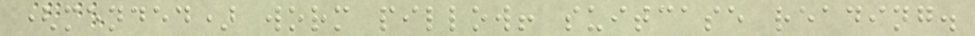(mended) worm pillow! suitcase reading.
